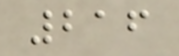216
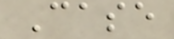Case
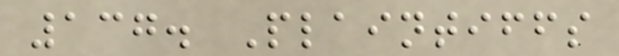137. Plaintiffs
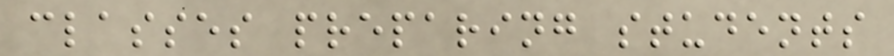classes preparing students
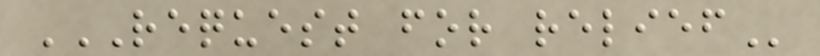REQUEST FOR RELIEF
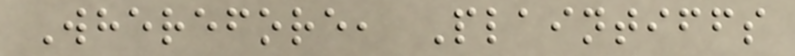Wherefore, Plaintiffs
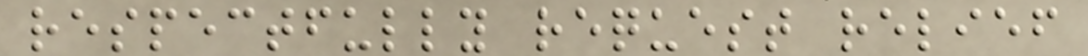respectfully request relief
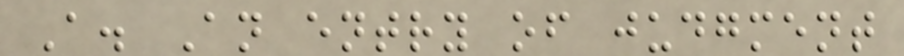A. An entry of judgment
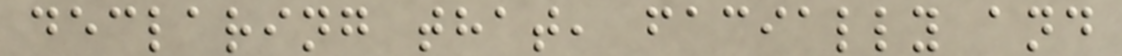declaring that, facially and
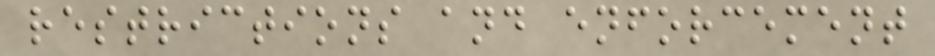restrictions and enforcement
